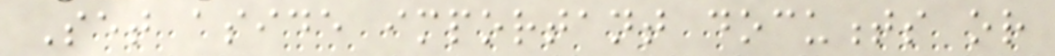Set aside important documents or
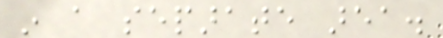in a separate area.
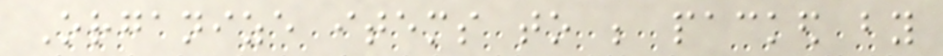Organize items to be packed by
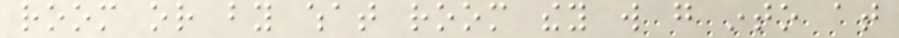room or by what room they will go into at
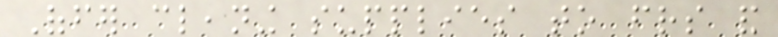Offer cleaning supplies to friends and
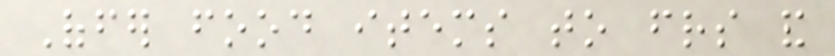Offer food items to friends and
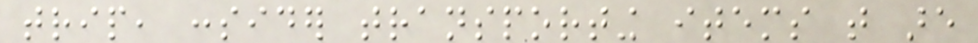trip, consider transporting items that are
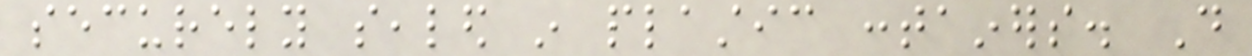securely sealed in plastic containers. Do
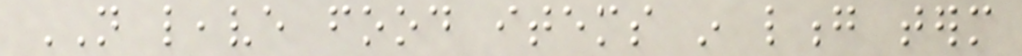NOT leave food items in long term
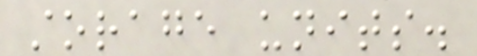storage units.
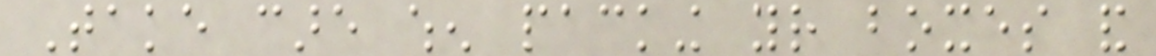Take care when packing your boxes and
